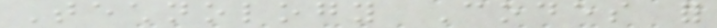Technology Codes for
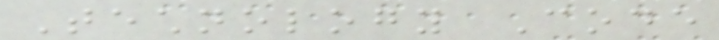Technology Code
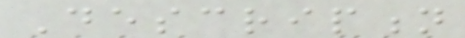Description
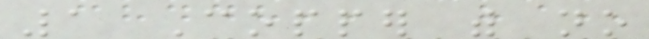1 Copper with no
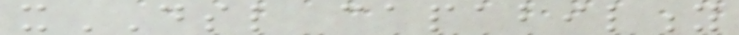xDSL capability
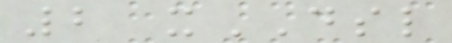2 xDSL
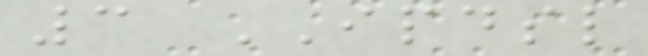3 IPDSL
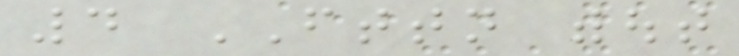4 FTTN without
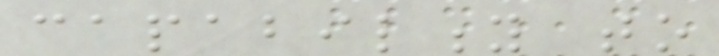capability to
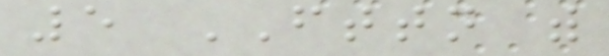5 FTTN with
